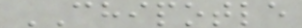CHIPOTLE
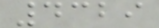4329
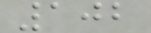102
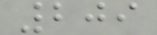209
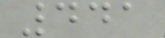441
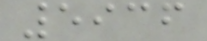5936
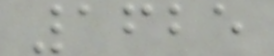1625
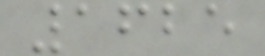1625
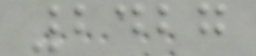2427
